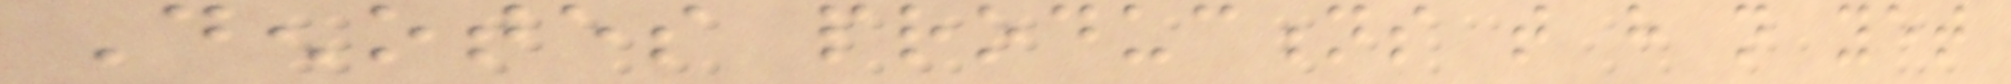Denotes productions that have not yet
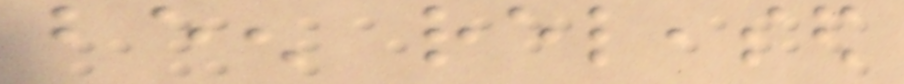been released
